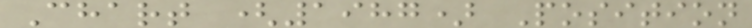Chart (1987) Position
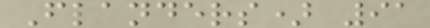Flanders) 91
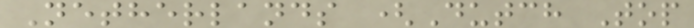Netherlands (Dutch Top
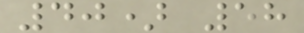40) 58
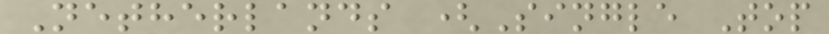Netherlands (Single Top
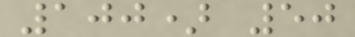100) 50
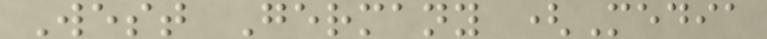West Germany (Media
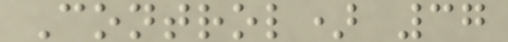Control) 37
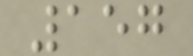157
